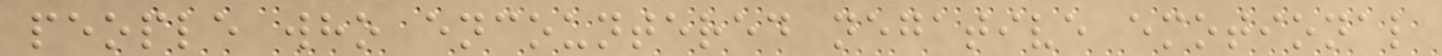people who encountered negative emotional
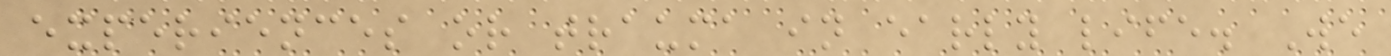experiences or trauma in early life. We
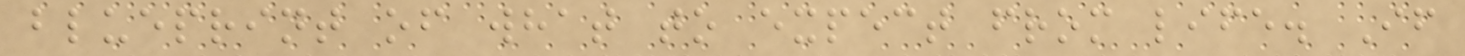blueprint of what to expect from life. If
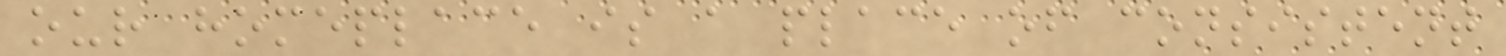our homeplace is a place of consistent
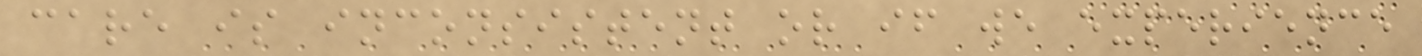care is inconsistent or if we experience
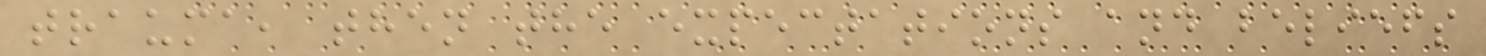trauma, then the expectations and beliefs
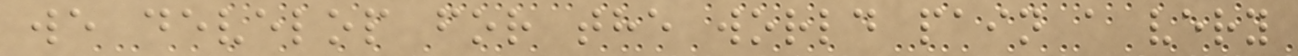we develop for the world pain a very
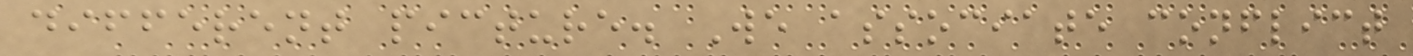different picture. We associate conflict
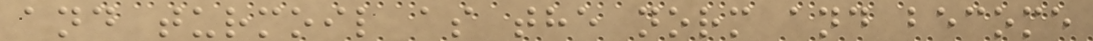and turmoil as the norm and become
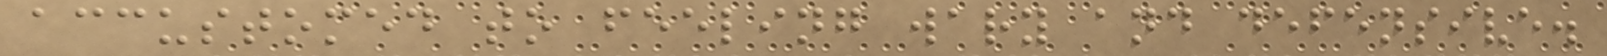accustomed to feeling wary and defensive.
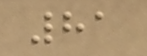81
